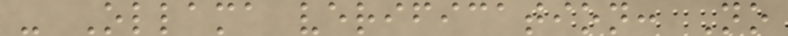- Ollama verification: No
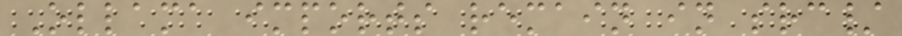Ollama imports remain in src/
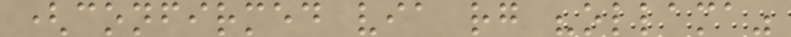(confirmed via rg "ollama"
